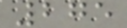275
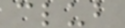club
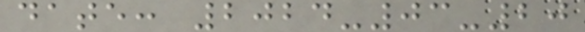date: 2024-03-20
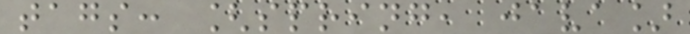tags: [spring, java]
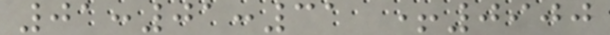01:01:31 +0900
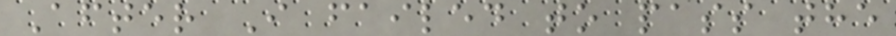After I failed to pass the
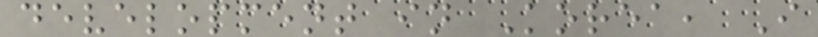development in Korea, I
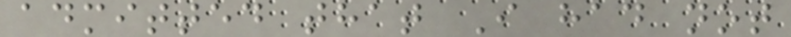admitted that I had not
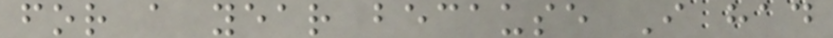for a year because I had
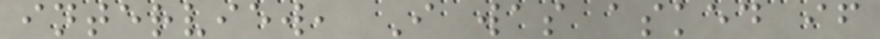interview, I was asked if
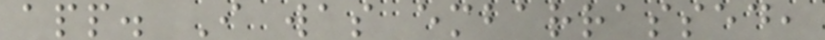app. I was embarrassed,
